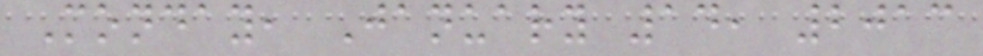Monday, January 14, 2013
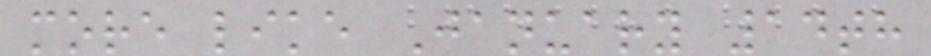more like January 14th
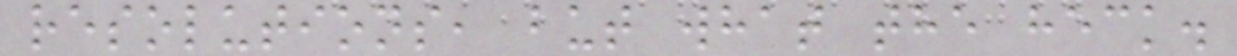resolutions, but what the heck.
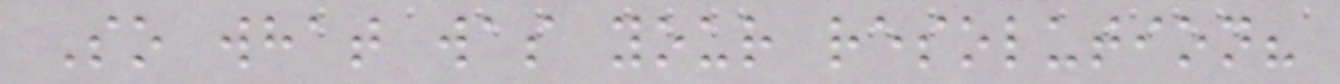So what was your resolution?
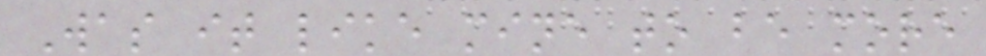Was it like mine to be more
